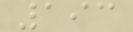193
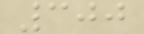300
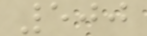500
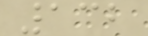132
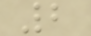2
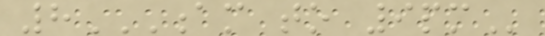8AM TO 9PM
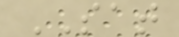SAT
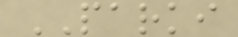PARKI
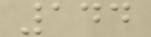144
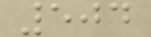504
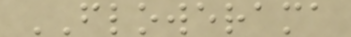FLOWERAMA
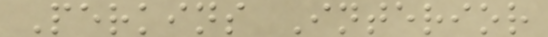Perkins Interior
